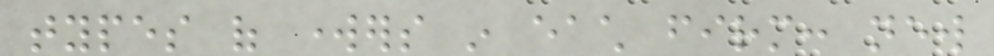types of workers in each firm: new
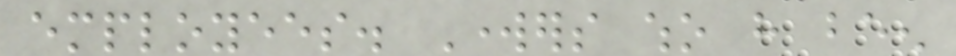employees. Workers who have been
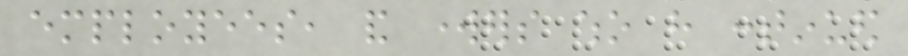employees, and workers who have continued
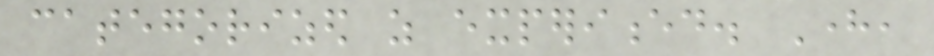categorized as experienced. Here,
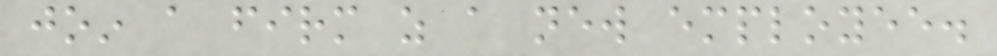join a firm as a new employee.
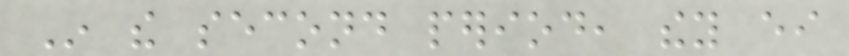In the second period, they either
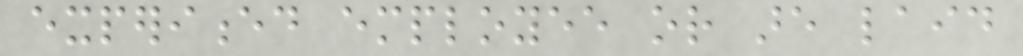experienced employee or are laid
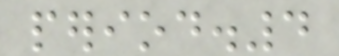period.4
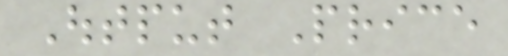Output Price
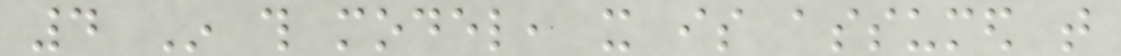4 In this model, it is assumed that
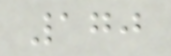170
